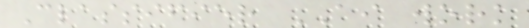Classifier AI work
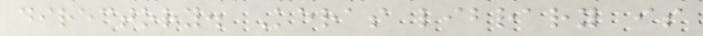directory. Keras library is
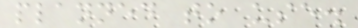planned to use.
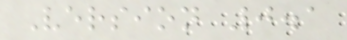Version 0.1
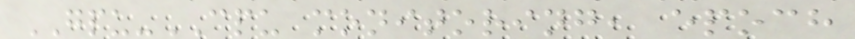GPU-CPU monitoring, epoch
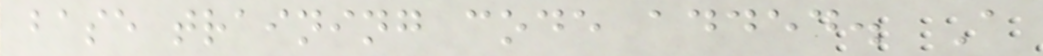base training code added. A
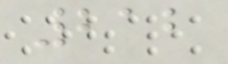212
